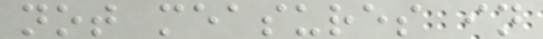not measures in
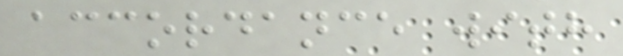accordance with
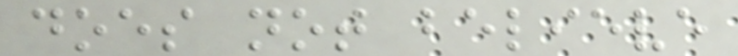does not believe
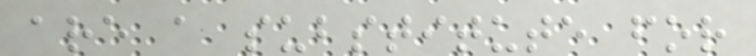are a substitute for
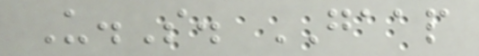U.S. GAAP
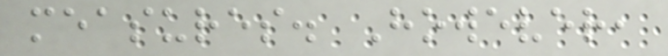measures. However,
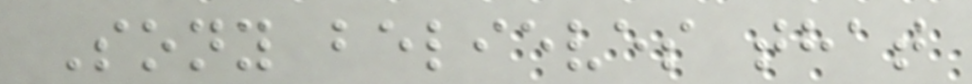Sony believes that
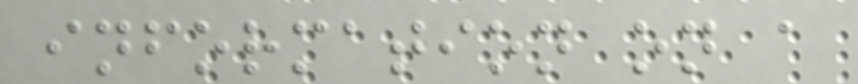information on a
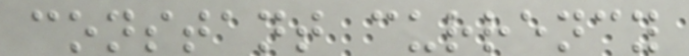constant currency
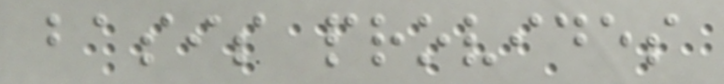basis provides
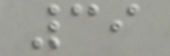39
